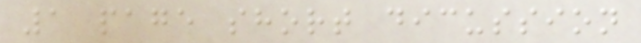1 page short dicussion
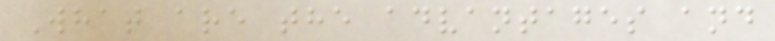What are the advantages and
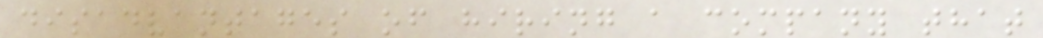disadvantages of hiring a company that
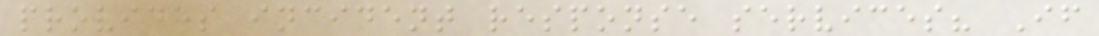provides incident response services? If
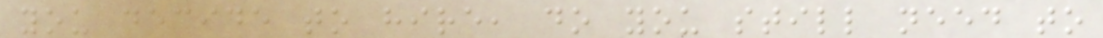you decide to hire, do you still need to
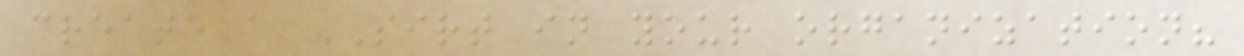create a SIRT in your organization?
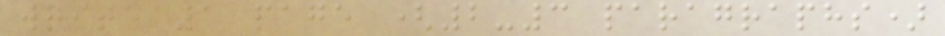write 1 page (2-3 paragraphs)
